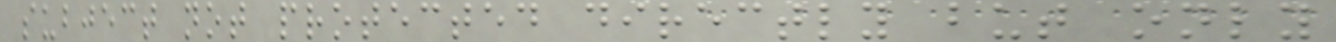subject not protected directly but only
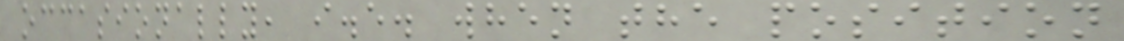occasionally, i.e. when the position
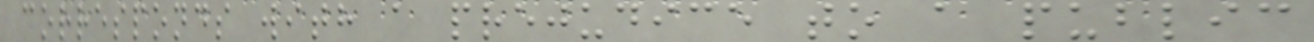corresponds with a prejudice to a public
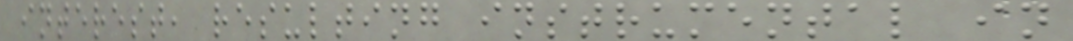interest, resulting instrumental in
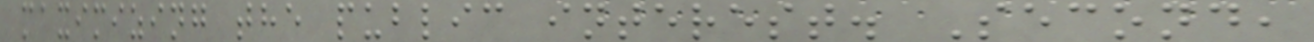maximizing the public interest. Second,
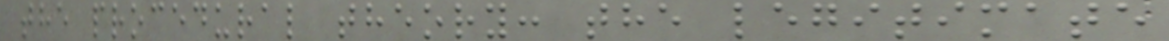the procedural theory: the legitimate
